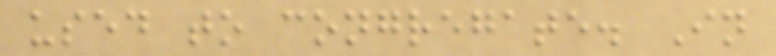used to congregate. In
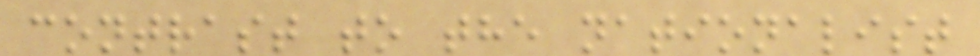contrast to the nationalist
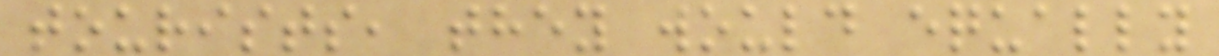tourists, they would equally
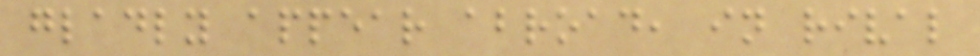gladly appear abroad, in rival
